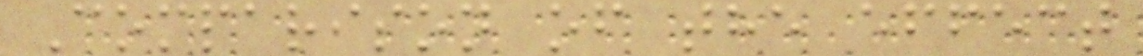Comparison of the effect
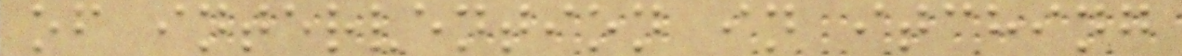of intervention in itching
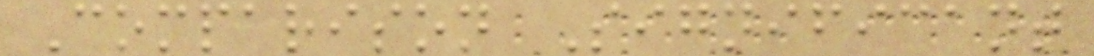Comparison Significant
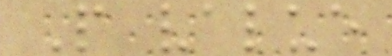P value
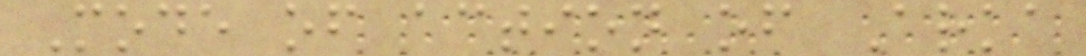Mode of action of Arka
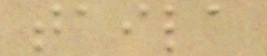taila
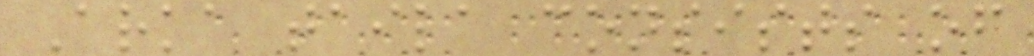Arka taila consists of
